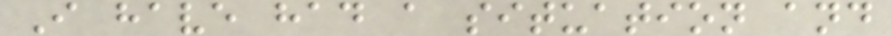I have had a situation and
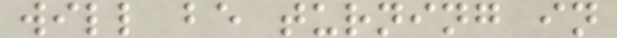will be turning in
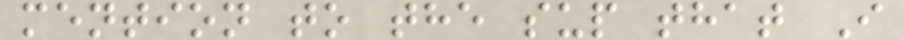mention to the sup that I
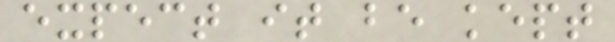expect it be kept
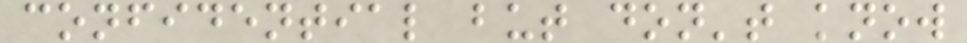confidential but don't know
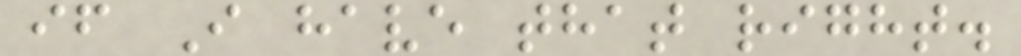if I have that right.
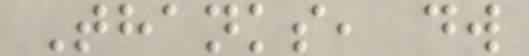Thanks, dw
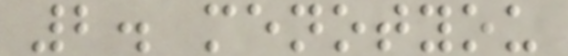2. menotyou
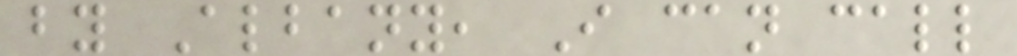by Albany, I can call
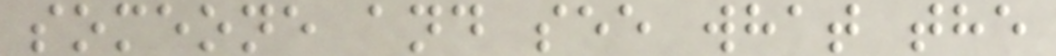someone and see what the
